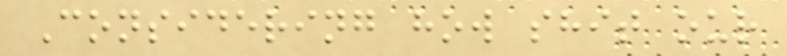Considering how shit our
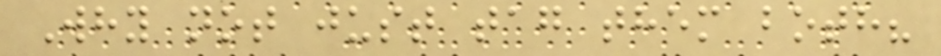Why not just tag them both?
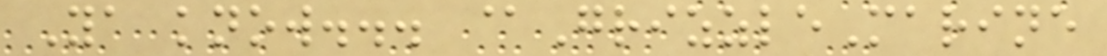Ya know... @GrizzleMarine
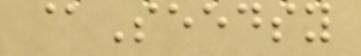@Seedsy
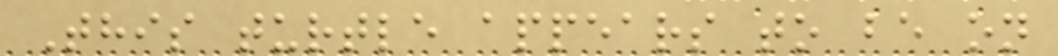This turtle appears to be on
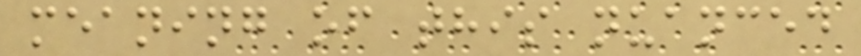meaning of this nuanced
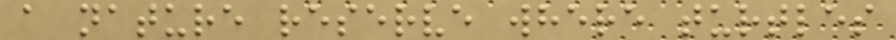a nature reserve where turtles
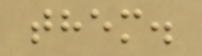them.
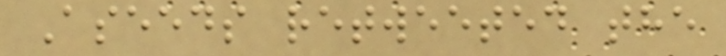Aseeds retweeted the
